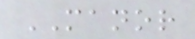MANOR
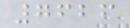7626
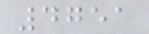4751
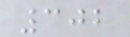302
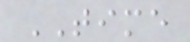TIME
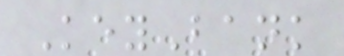KeyBank
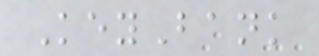KeyBank
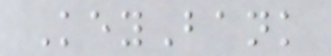KeyBank
